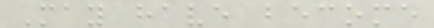May have become
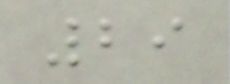29
